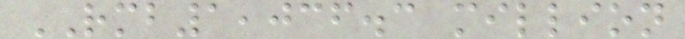RMB1,036.3 million
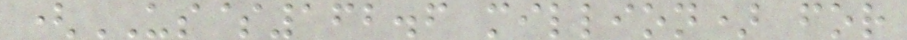(US$162.6 million) for
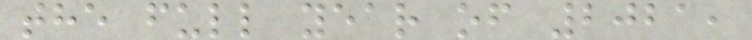the full year of 2021,
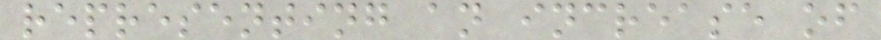representing an increase of
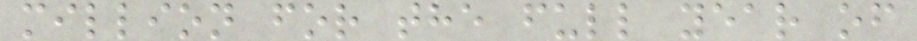million for the full year of
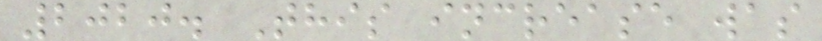2020. This increase was
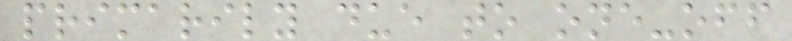primarily due to one-off
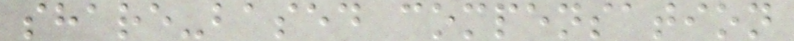share-based compensation
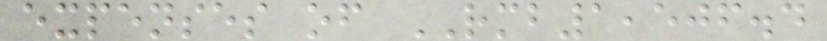expenses of RMB1,506.4
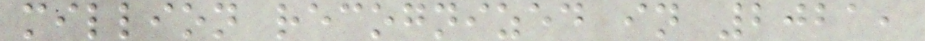million recognized in 2021,
